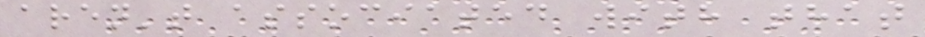aren't associated with that
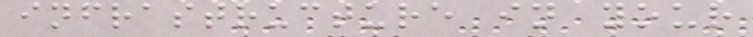infrastructure in your
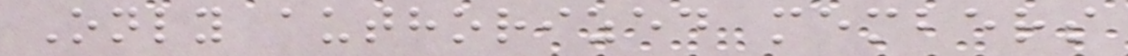Only authorized members
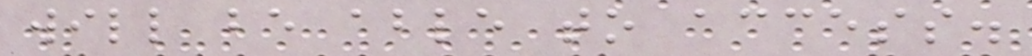will be able to access.
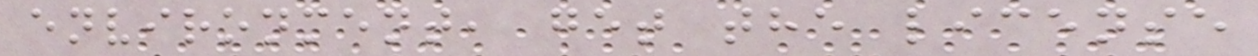environment, get the license
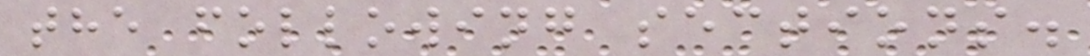the following sections.
